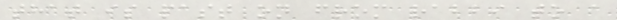that is past on from rabbi to a
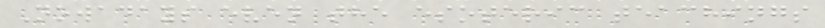Nowadays even the esoteric teachings
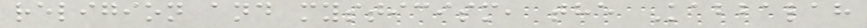religion and mysticism, the Kabbalah
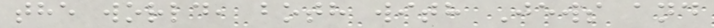the world, both with Jews and
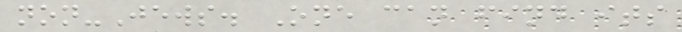non-Jews. One can find its
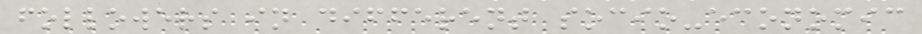followers in different socio-economic
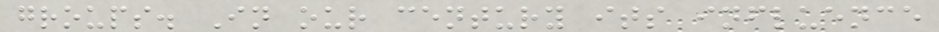groups. In our century its influence
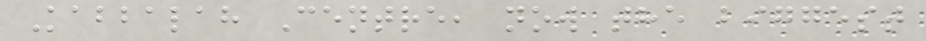Kabbalah Centre, now the biggest
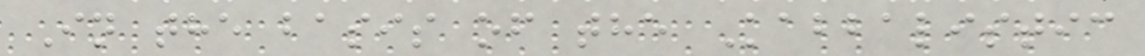In the basis of the Kabbalistic
